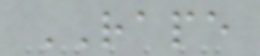RAPE
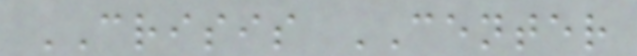CRISIS CENTER
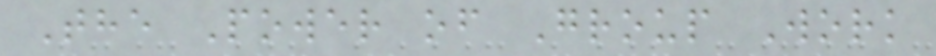The Power of Group Work
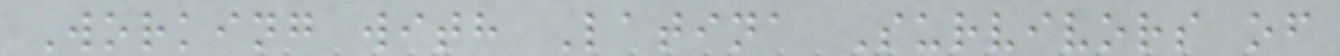Working with Latina Survivors of
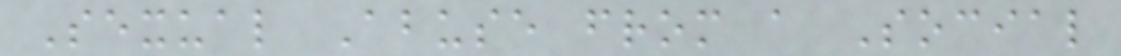Sexual Abuse from a Social
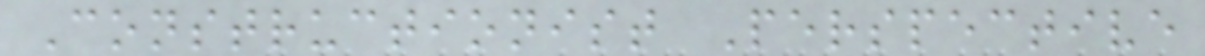Constructionist Perspective
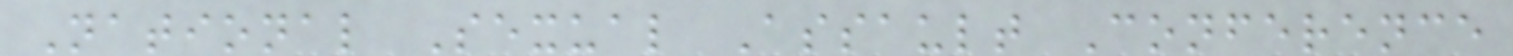National Sexual Assault Conference
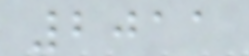2011
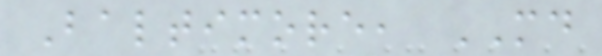Baltimore, MD
